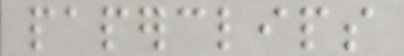paperclips
